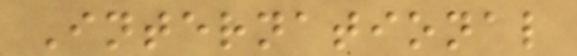International
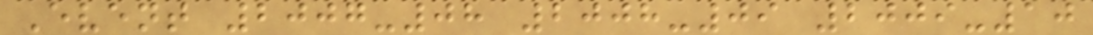Event 2007-08 2008-09 2009-10
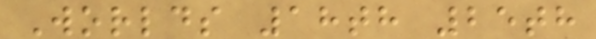Worlds 18th 25th
